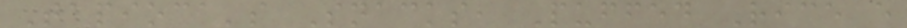Tapioca's Snacks, Puffed Rice e
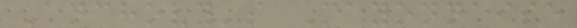Anchovy's Mayonnaise
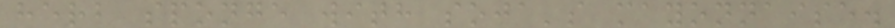herb sponge with soja's mayonnaise.
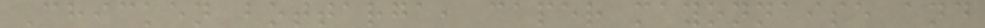Chicken bottarga, caper mayonnaise and
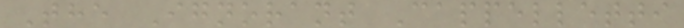The Ignorant Cappelletti
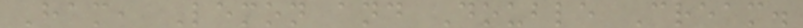Ham, Lemon and Double Cream.
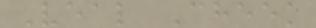Veal Cheek
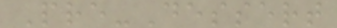Pre-Dessert
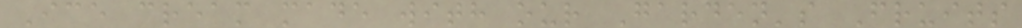Ice cream made with our Garden's Fruits
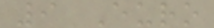9 Euro
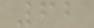62
